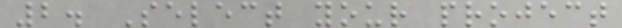2. Select your project
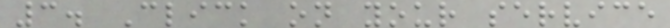3. Click on your service
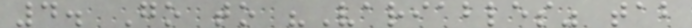4. Go to "Variables" tab
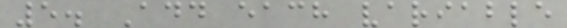5. Add each variable
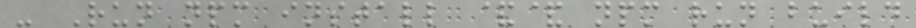- Run npm install && npm run build
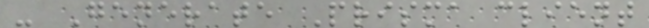- Generate Prisma client
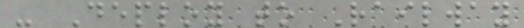- Deploy to Railway
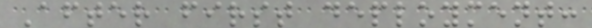After first deployment:
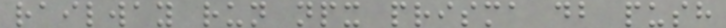railway run npx prisma db push
